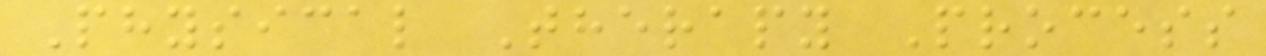Physical Therapy Process
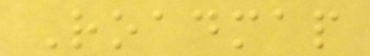Roadmap
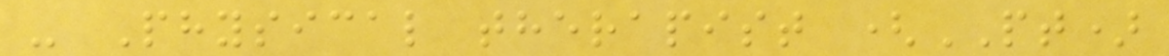- Physical therapist (PT)
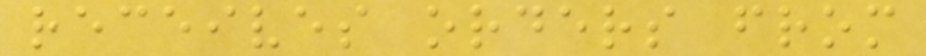receives orders from
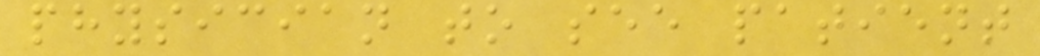physician to see patient
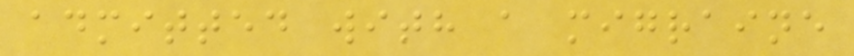admitted with a migraine
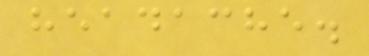headache.
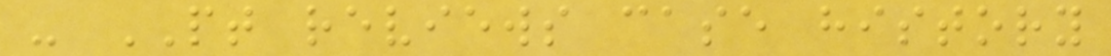- PT reviews case history
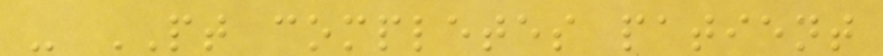- PT completes patient
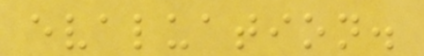evaluation.
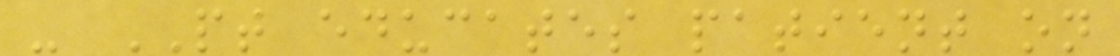- PT educates patient on
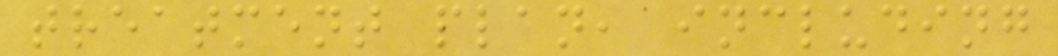treatment plan, including
